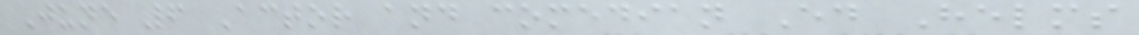June 6 Actor and comedian Ed Helms
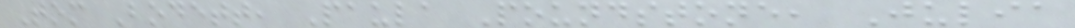Tom Bodett, Paula Poundstone, Julia
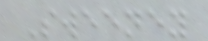Sweeney
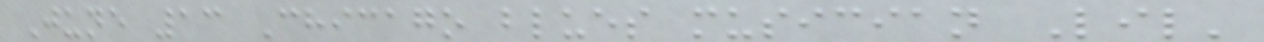June 13 Chicago blues musician Lil'
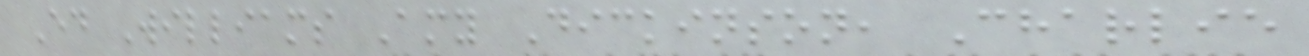Ed Williams Amy Dickinson, Charlie
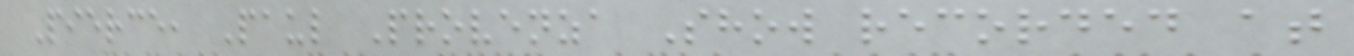Pierce, Paul Provenza Show recorded at
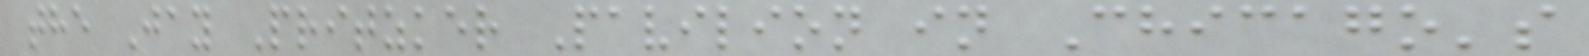the Jay Pritzker Pavilion in Chicago's
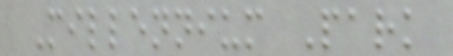Millennium Park
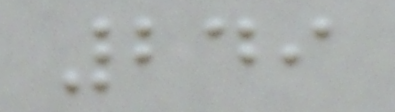249
